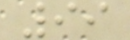99
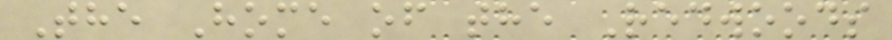The Home of the Redwoods
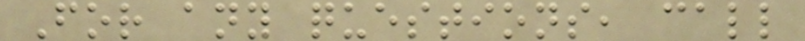For any questions, call
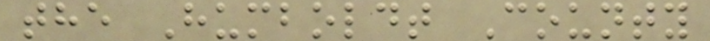the Humboldt County
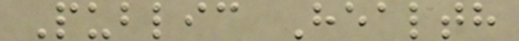Public Health
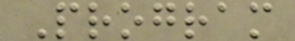Program
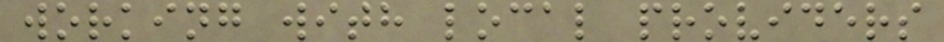working with local providers
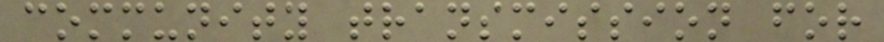community transmission for
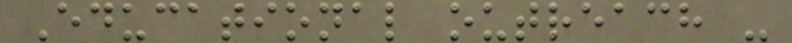Educational outreach -
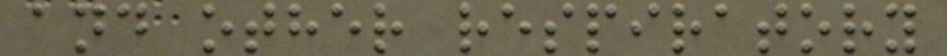and other respiratory
